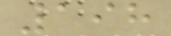198
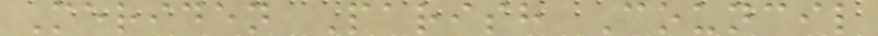Meriden Parish Council
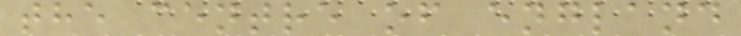the centre of england
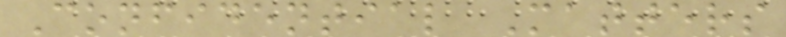Confidential Matters
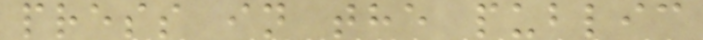press in the public
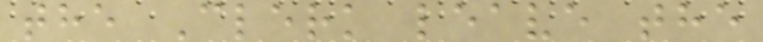the Clerk leave the
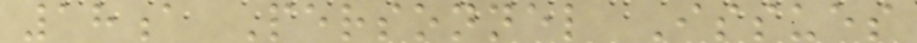18a Personnel Issues
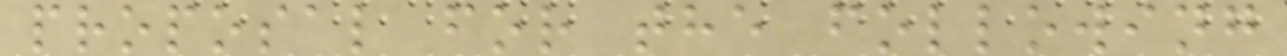proposal for the following
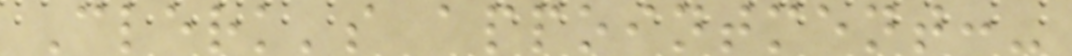Clerk's appointment:-
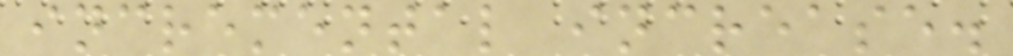incremental increase.
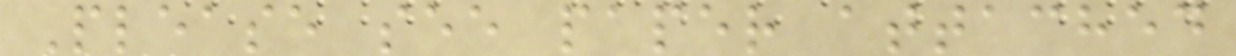Please see paper attached
